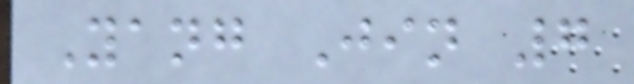Yang Jin 7
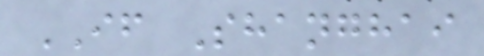IF Shanghai
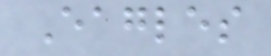Eagles
